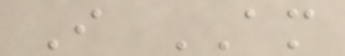I AM
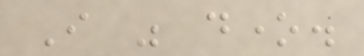I was done.
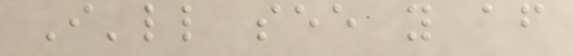I'll see you after
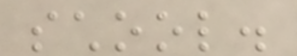school.
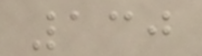130
